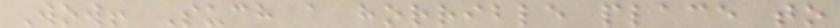Wow! Such a horrible place to
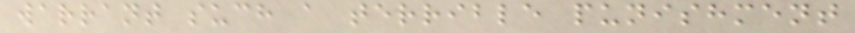warrant such a terrible punishment
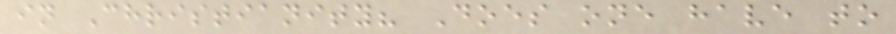in Christianity? Does one have to
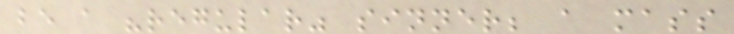be a "regular" sinner; a mass
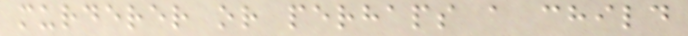murderer or perhaps a child
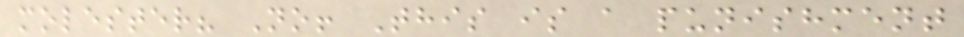molester? No! This is a punishment
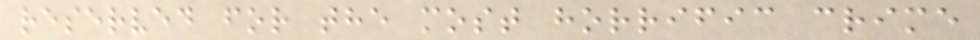reserved for the most horrific crime
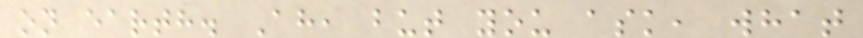on earth. Ah, but you ask, what
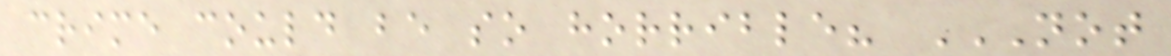crime could be so horrible? NOT
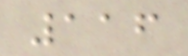116
